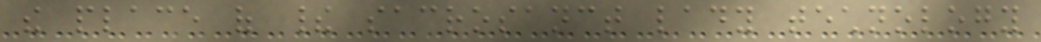the place of their sacrosanct lady technology
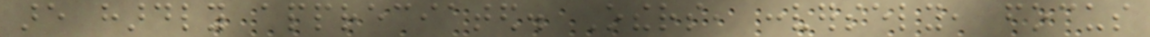are hardly appreciated. Others, conversely, focus
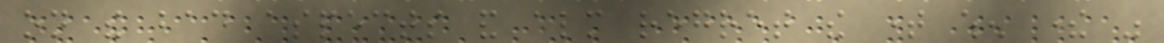on the bad aspects and almost regret the time when there was
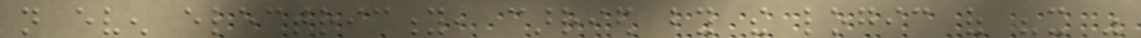not even electricity, carried by the logic of "it was
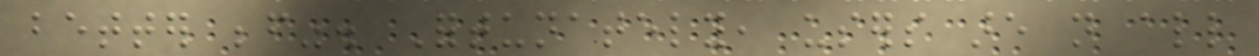better before". Fortunately, users are not all
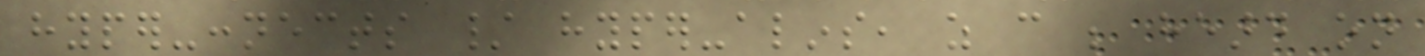hyper-connects / hyper-alins, as can be heard on
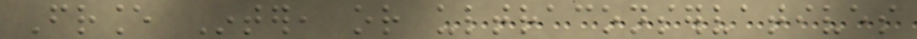France Inter, or ultraconservatives
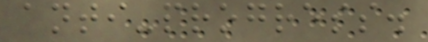anti-progress.
